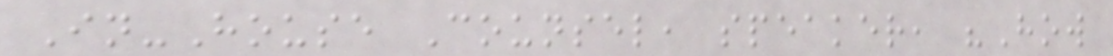In-House Counsel, speaker, "How
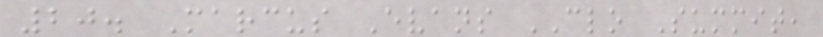20. Marcus Evans CLO Summit,
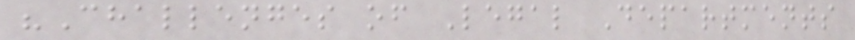"Challenges of Legal Departments
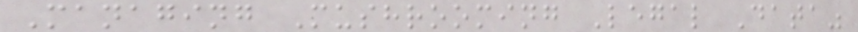Managing Mushrooming Legal Data"
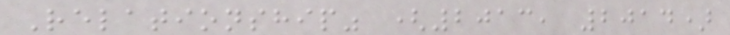Relationship" (2013, 2014)
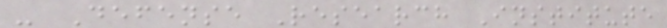- Defense Research Institute
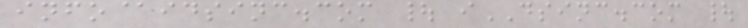info@idsinc.com | iDSINC.com |
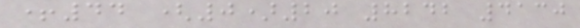+44 (0)20 8242 4130
